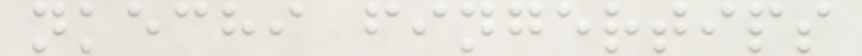nkechi fingertips
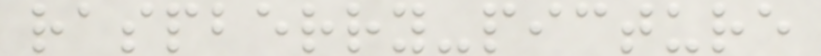raspberry-picture
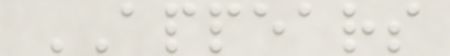APPEARS
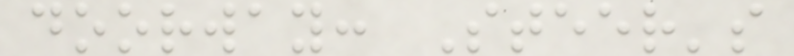doorway: Steer's
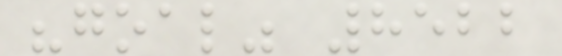"goal" 8522
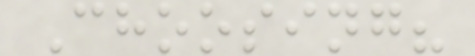Choosing?
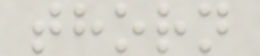thorn
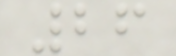26
